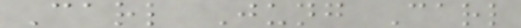Carl Jung Carl
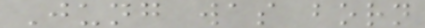Jung was born
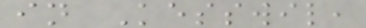in Kesswil,
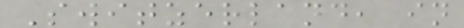Switzerland, in
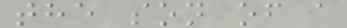the son of a
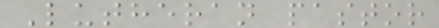Lutheran pastor
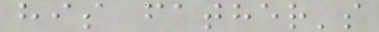his father's
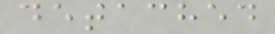detached
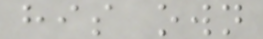his own
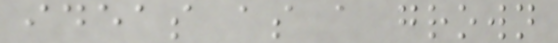ideas as a grown
